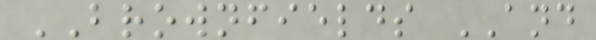BROWNFIELDS AND
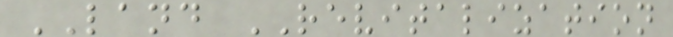LAND REVITALIZATION
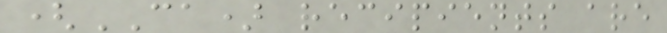(CA) recipients are
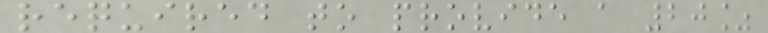required to provide a 20%
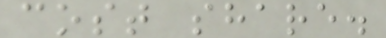cost share.
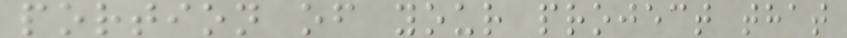portion of your project that
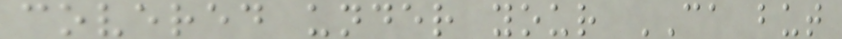covered under your CA but
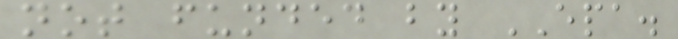not funded by EPA.
